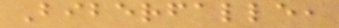Biberfalle,
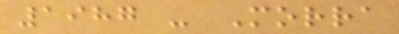1987 - Morra
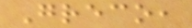Greco,
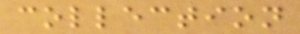collection
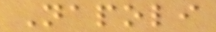Napoli
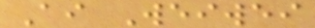Ai Weiwei
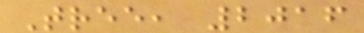Tree, 2016
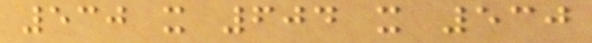530 x 604 x 530
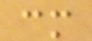cm
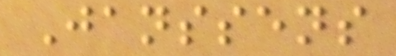Janssens
